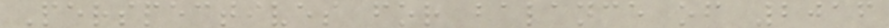Perspectives for balance of 2016
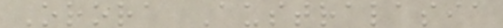Orora Australasia
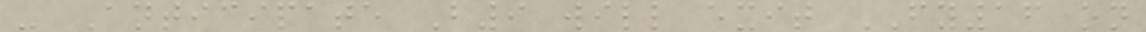- Anticipate B9 will exit FY16 on
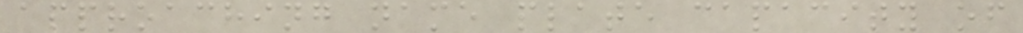approaching name plate capacity of
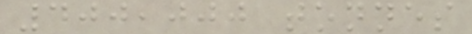400,000 tonnes
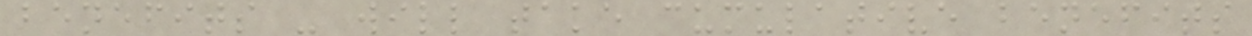benefits - will take cumulative benefits
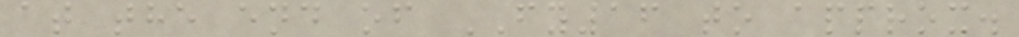at the end of FY16 to approx.
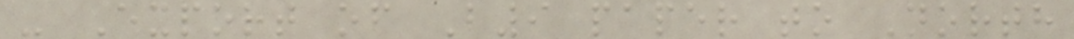- Export of B9 paper to North
